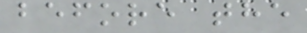before the
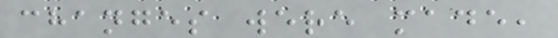changes were made,
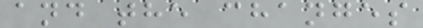and the changes
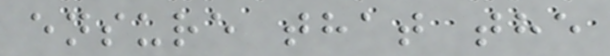ensure that the
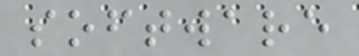software
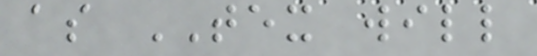as TEX will
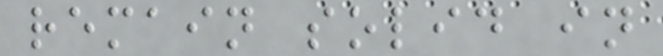remain solid in
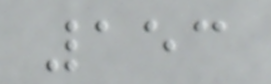153
